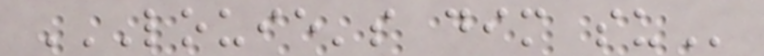LOUIE'S DIM SU
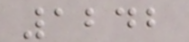1242
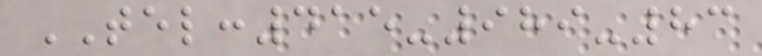TEL:415-989-83
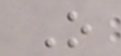O
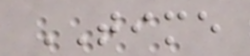TIME
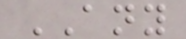ANY
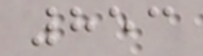853
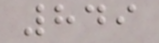849
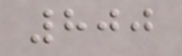800
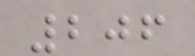206
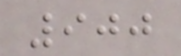900
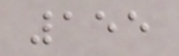155
